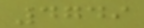4749
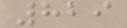829
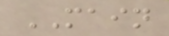MAIN
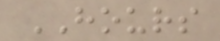HOURS
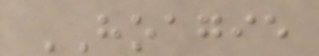HOAGIE
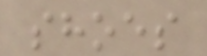shoes
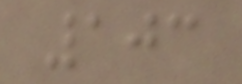103
